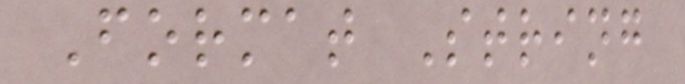Format String
